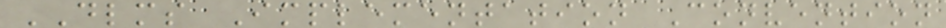DLMS Implementation Convention
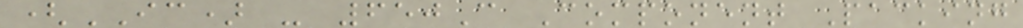(IC) - 650C Component Packing
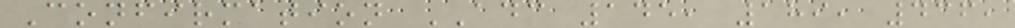Confirmation ADC 145, 189, 436,
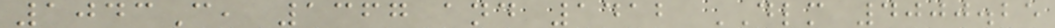1043C, 1367 and 1412 DLM 4000.25
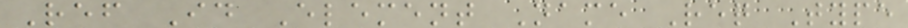Ref Id Element Name Req Type
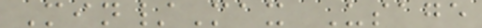Min/Max Usage
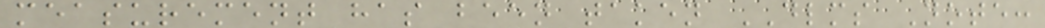measurement has been taken DLMS Note:
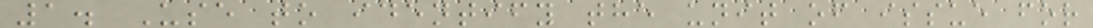1. Use to identify the unit of issue for
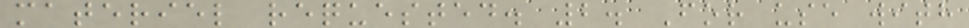materiel requested. 2. For use with
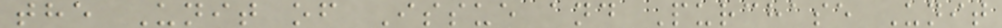the Unit of Issue and Purchase Unit
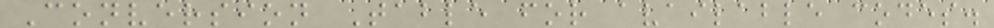Conversion Table for available codes.
